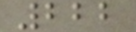222
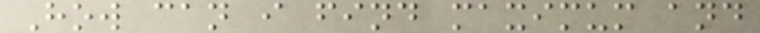How can i find maximum and
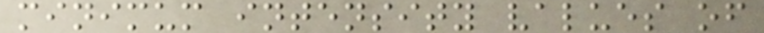minimum intensity values of
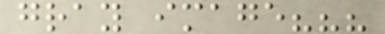gray image???
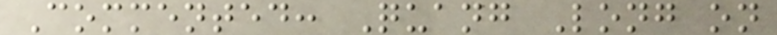Commented: Quang Long on
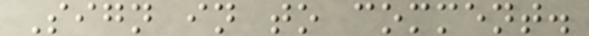Sign in to comment.
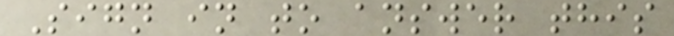Sign in to answer this
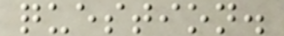question.
